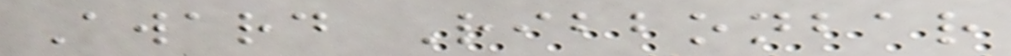Award Ribbonbar
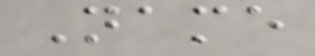Name
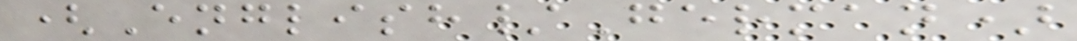(English/German)
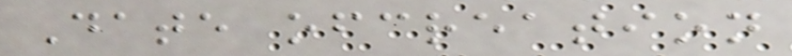Date ofcreation
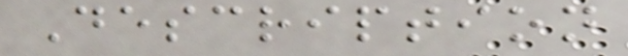Description
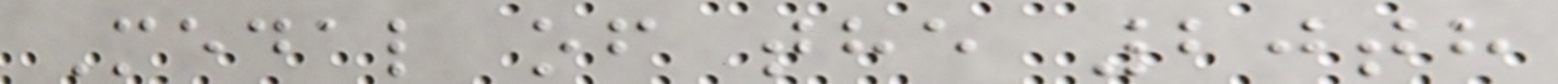Medal of the 20th
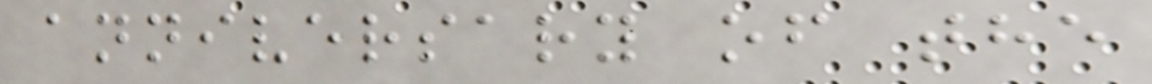anniversary of the
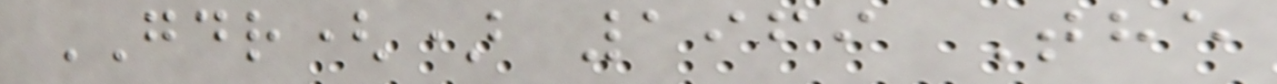GDR() 1969 The
